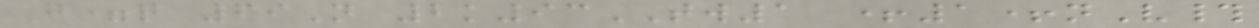G=q 69N 2k93TW1 +1+nV#
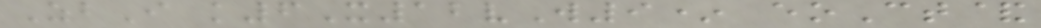ZbI k6X12vW9* eoCt&
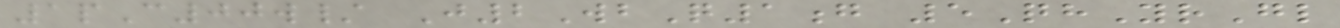1pC00w/ J2WbQ1g 5QhYrGl
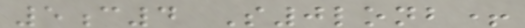5c4 S0lonb+
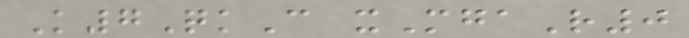K7QkC xMgaR0
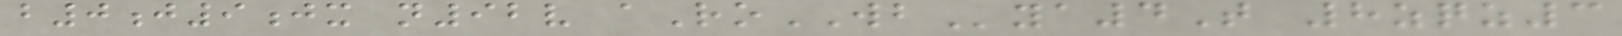b0j9jx n92v aRoWBya4T 8zqz3
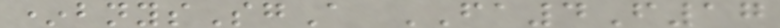*bnysSgA FA4F17
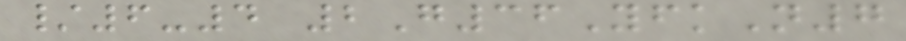/6-4 2G36YfkN7
